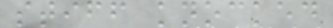stiff knocked
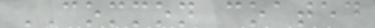COMMON coated
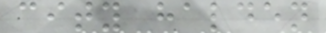city halden
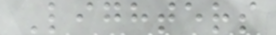Lighters
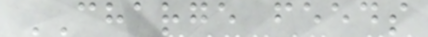CHARGE feeds
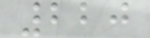220
